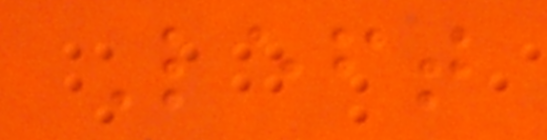Left
